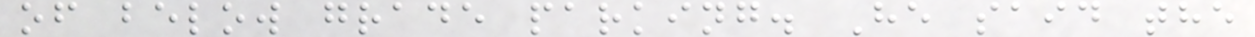of below grade parking. He said the
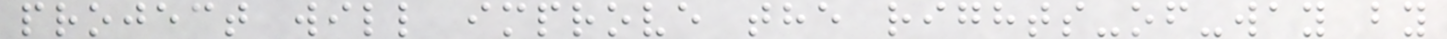project will improve the rights-of-way by
